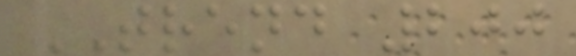TREND 200
